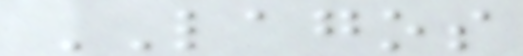LAGOS
